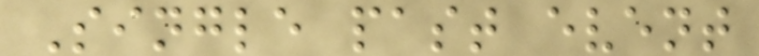Single past event
